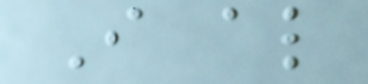I also
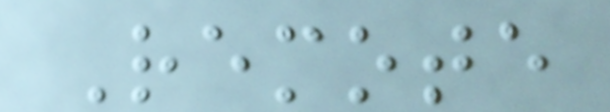Remote
